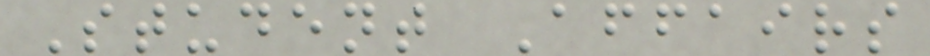Student Affairs
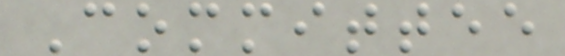Committee
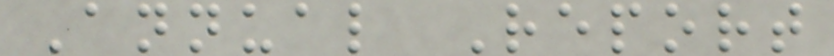Annual Report
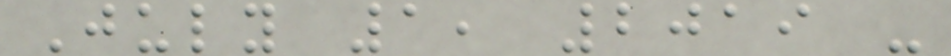July 1, 2019 -
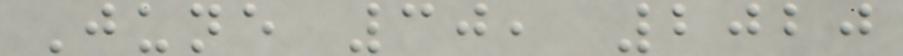June 30, 2020
